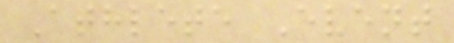Athlete Event
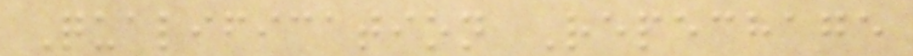Qualification Repechage
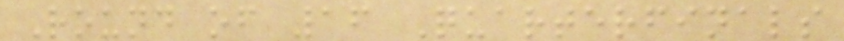Round of 16 Quarterfinals
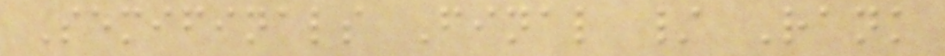Semifinals Final / Rank
